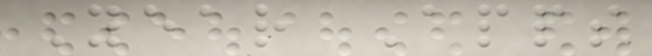Year Apps
